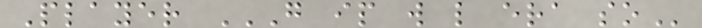Player G IP W L ERA SO
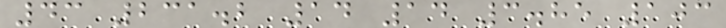43 231.2 14 14 3.85 103
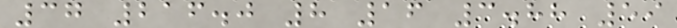37 216.0 8 16 3.88 59
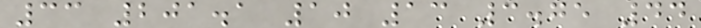33 201.1 10 13 3.75 44
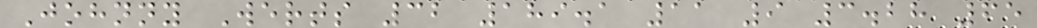Johnny Werts 32 189.1 11 9 3.28 65
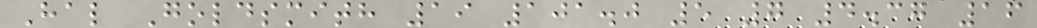Hal Goldsmith 19 101.0 5 7 4.37 16
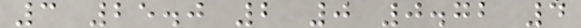3 25.0 2 0 0.72 4
